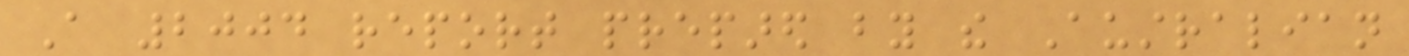A 2004 report prepared by the Australian
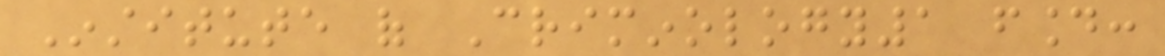Institute of Criminology1 found:
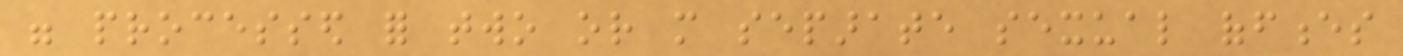were processed for two or more separate sexual offences
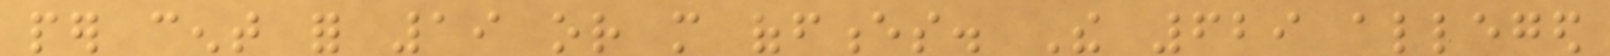per cent for 19 or more offences. The 629 alleged
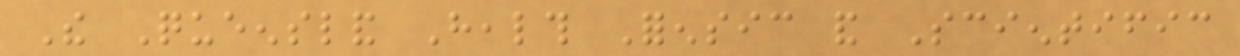The Queensland Health Forensic and Scientific
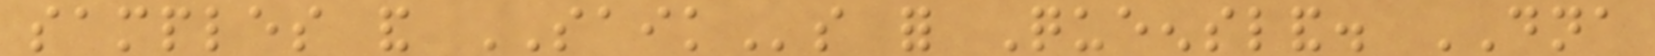samples and SAIKs for Queensland. DNA
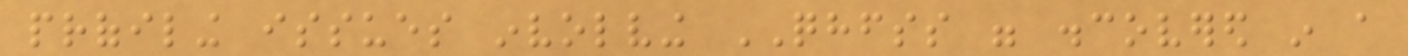profiling issues involving QHFSS were discovered in a
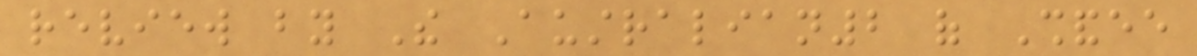review by The Australian2 of Shandee
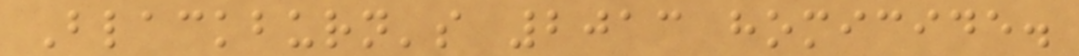Blackburn's 2013 homicide.
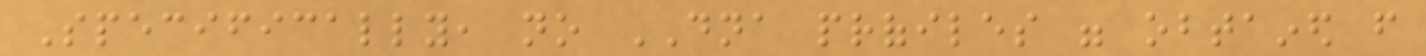Specifically, no DNA profiles were obtained from
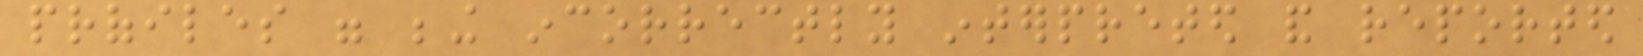profiles were being incorrectly interpreted and reported
